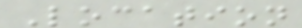Location
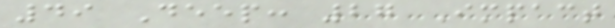49 Deep: 27 Impact
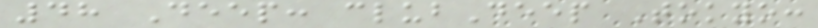48 Deep: clubDeep Tokyo:
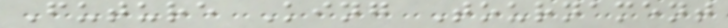Future King Tournament
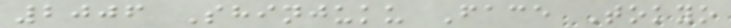2006 Shinjuku Face Tokyo
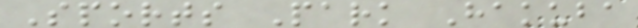Sports Park Hakuba
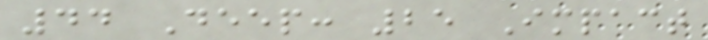44 Deep: 25 Impact
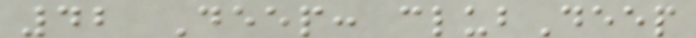42 Deep: clubDeep
